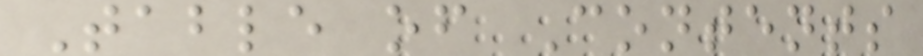Table of Contents
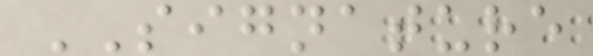SIGNATURE
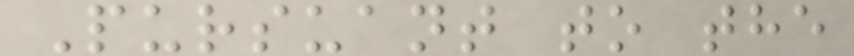Pursuant to the
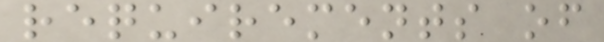requirements of
